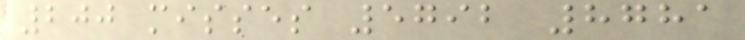200 misses 5792 8781
